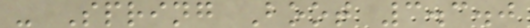- Spring Boot 3.3.0
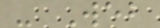- Web
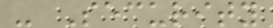- Security
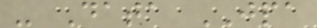- Data JPA
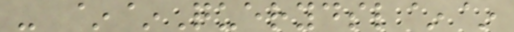- ~~Querydsl~~
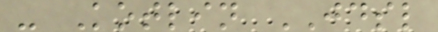- Kotlin JDSL
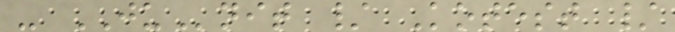- JUnit / Kotest /
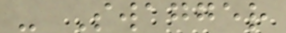- Swagger
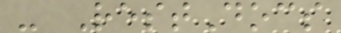- RestDocs
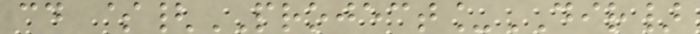cd ${PROJECT_DIR}
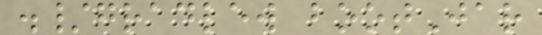./gradlew bootJar
